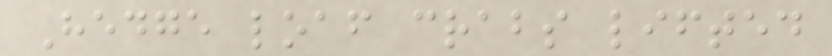Hedge loaf crabs lifted
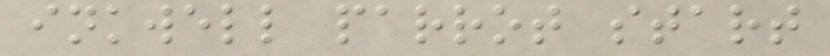inkwell parrot start
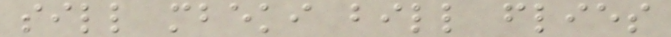sill mbeki bill flies
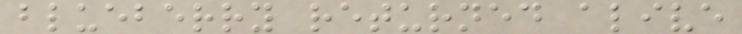blueberry returned alive
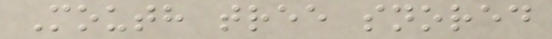Mouth tree snored
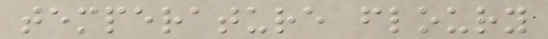temperature floury
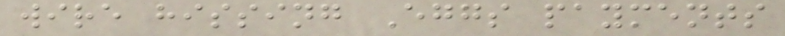wire hissing Eggs payments
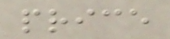price
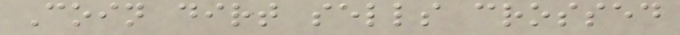Coin dirt sells crossed
